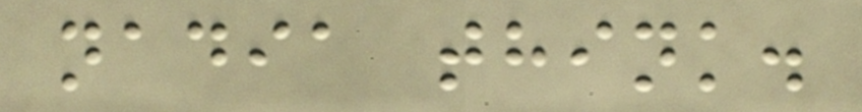nadia think.
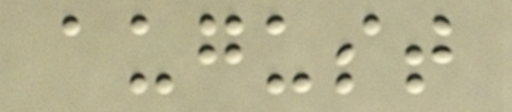august
